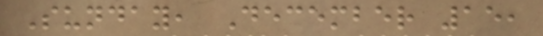Sunday, December 15,
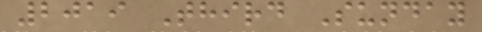2019 Third Sunday
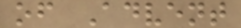of Advent
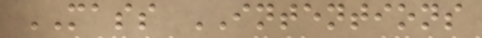MASS INTENTIONS
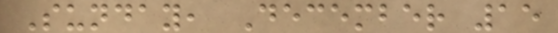Sunday, December 15
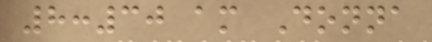8:30 am Donna
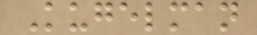Kugelman
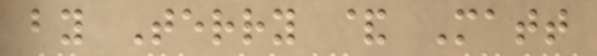by Terry & Matt
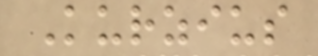Kurzius
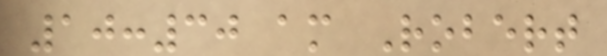10:30 am Robert
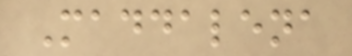Maddalena
